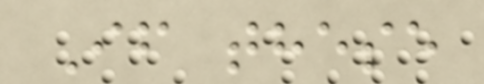If these
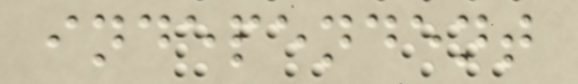independent
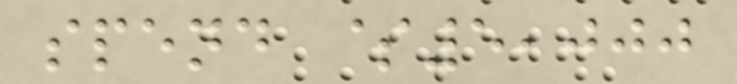spend $5,000
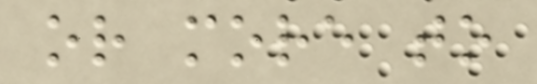or more to
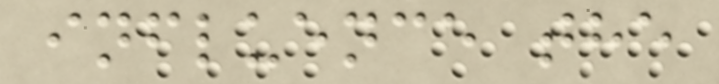influence the
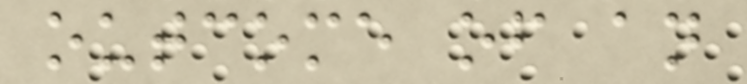outcome of an
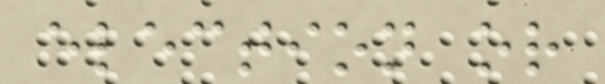election or
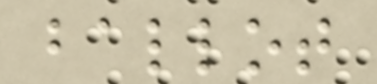ballot
